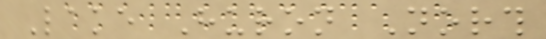Lake Huron North
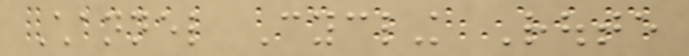Channel Cycling Route
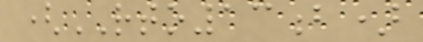(RTO13b)
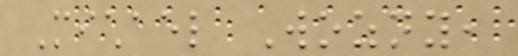Michael Wozny,
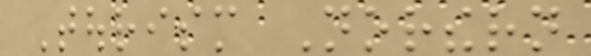Tourism Northern
